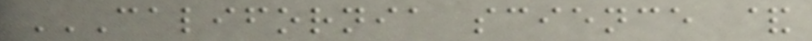CALIFORNIA SCIENCE &
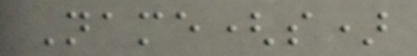Name(s)
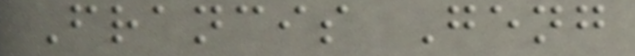Francis Geng
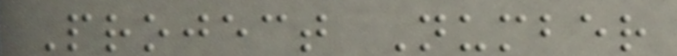Project Number
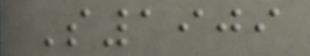S1909
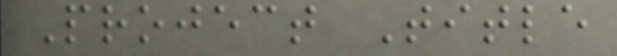Project Title
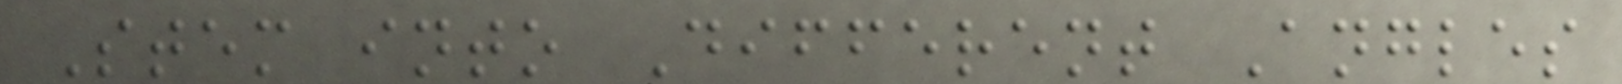Stem into Different Angles
